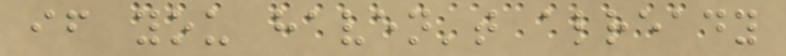if you haven't already
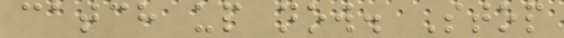catch up now. Stop
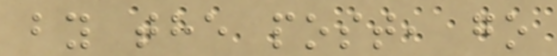by the post, go
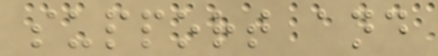support and
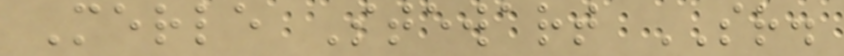Merle Stewart SR.
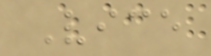Vice
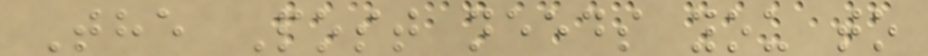The Post needs you to
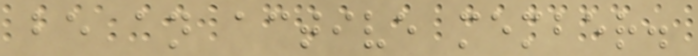be an active member.
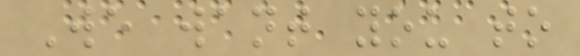We want you to
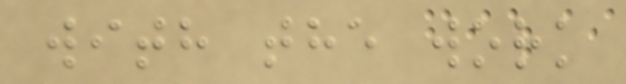with the work
